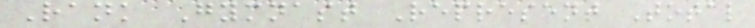Rank Gymnast Represent Total
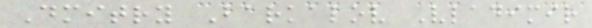Dmitry Barkalov Vladimir
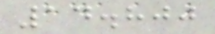14.800
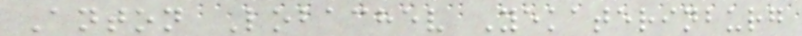Anton Lobachev Yekaterinburg
